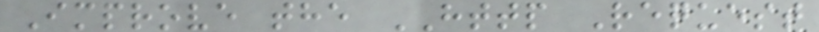Improve the HTTP Request
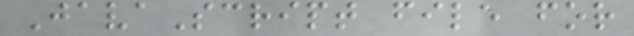JavaScript file for
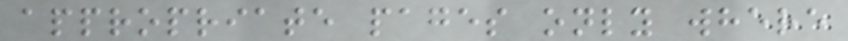appropriate pages only where
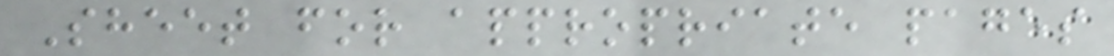Sheet for appropriate pages
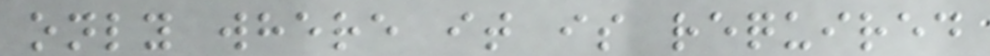only where it is required
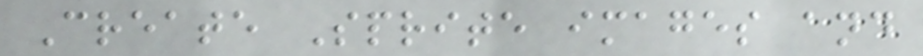Create Sprite images and
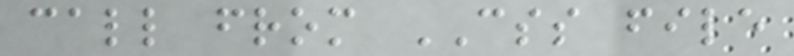call from CSS file
